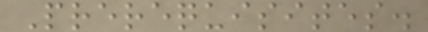Prerequisites.
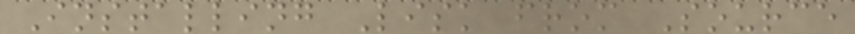Installing Lisk from Source
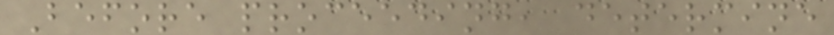Before proceeding, determine
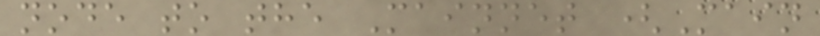node to the Mainnet (Main
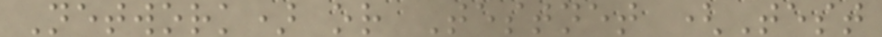Network) or Testnet (Test
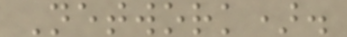Network).
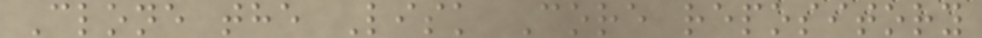Clone the Lisk Core repository
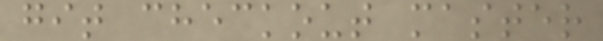git checkout master
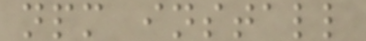npm install
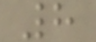8
